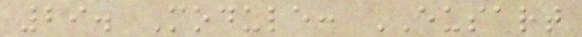29. Module: EUSART
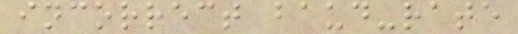incorrect baud-rate
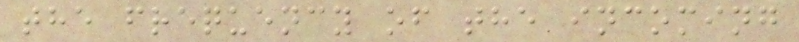the frequency of the incoming
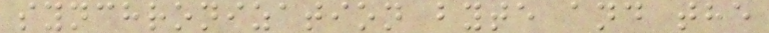synchronization byte and the
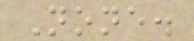None.
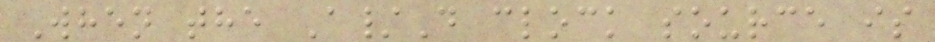When the A/D clock source is
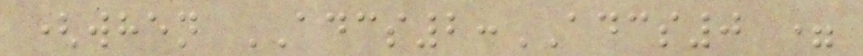(when ADCS2:ADCS0 =
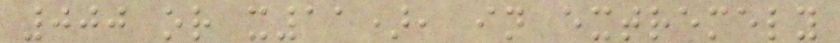000 or x11), in extremely
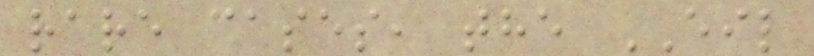rare cases, the EIL
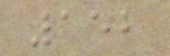152
